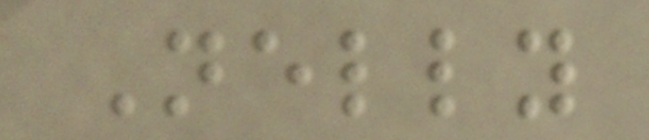Nelly
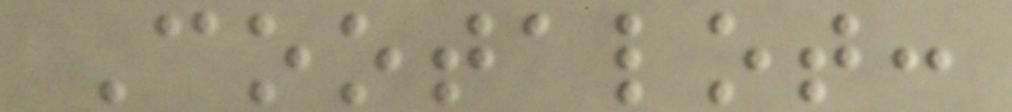Cootalot:
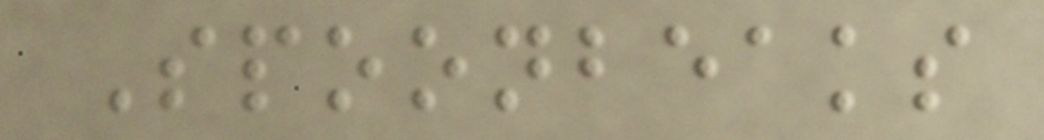Spoonbeaks
